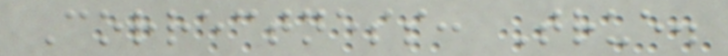Correctness: True.
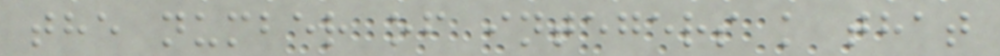the number of integers k that
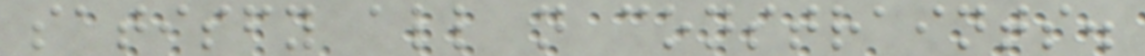satisfy all n constraints.
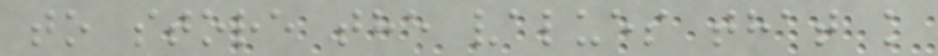to store the values that k
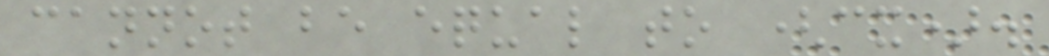cannot be equal to (cx).
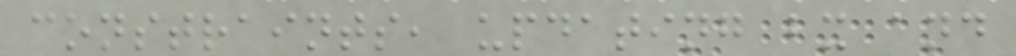constraints, updating bx and
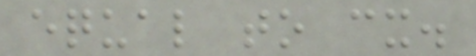equal to cx.
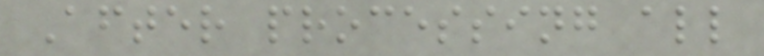After processing all
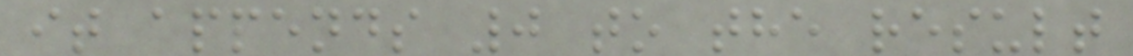it appends 0 to the result
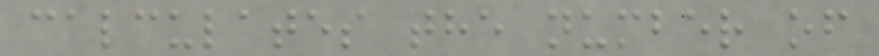calculates the number of
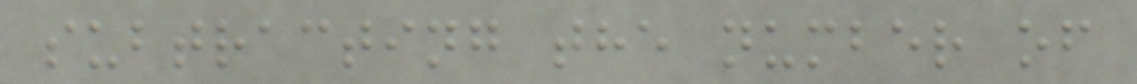subtracting the number of
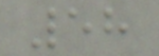58
